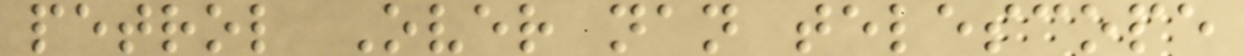petrol Over nan telescope
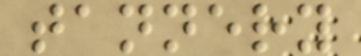tannery
